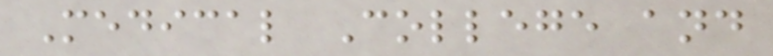Medical College and
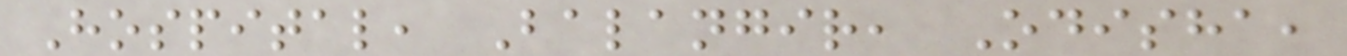Hospital, Balangir, Odisha,
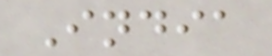India
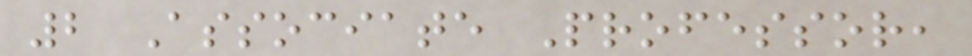2 Associate Professor,
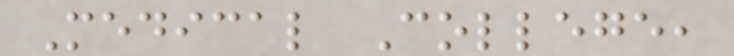Medical College,
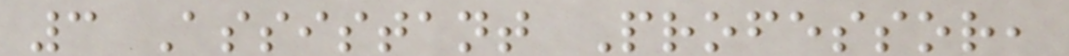3 Assistant Professor,
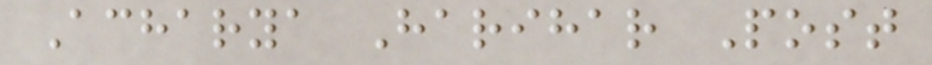Acharya Harihar Post
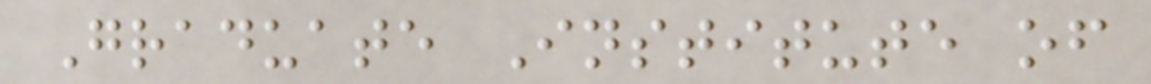Graduate Institute of
